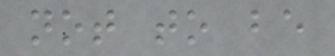not to be
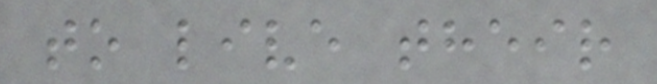to live their
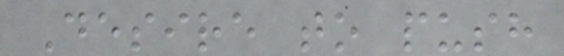Desire to push
